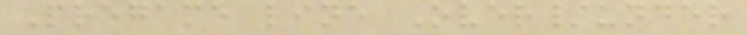Pregame line Over/under
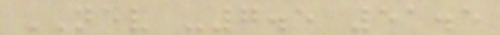NEV -7.5 51.5
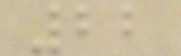22
